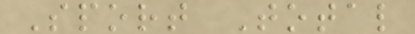Sport Total
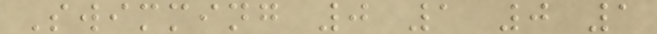Swimming 0 1 0 1
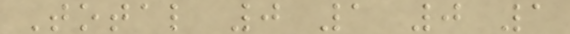Total 0 1 0 1
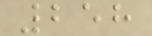258
